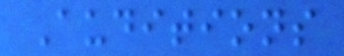Auditions
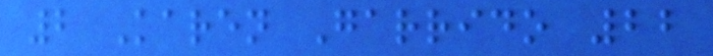2 Karen Garrido 22
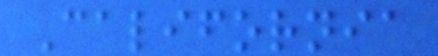California
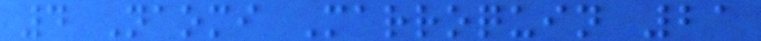4 Naomi Marroquin 21
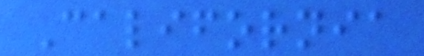California
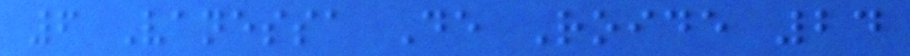6 Vanessa De Roide 24
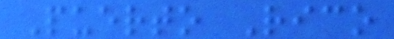Puerto Rico
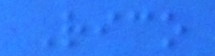Rico
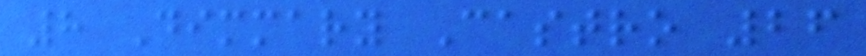8 Dimmary Castro 26
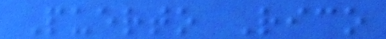Puerto Rico
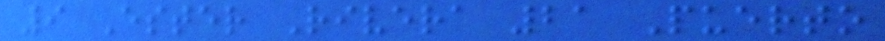9 Ester Rivera 21 Puerto
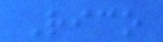Rico
